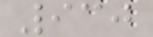930
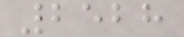2528
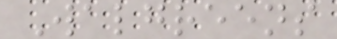Walgreens
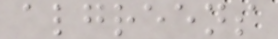algreens
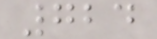724
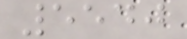5540
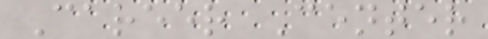Career Center
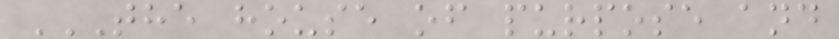THE HOUSE OF PURPOSE AND
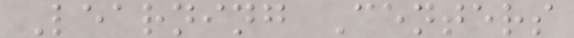Learning Centers
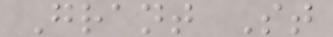Grant St
